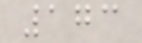173
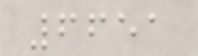6651
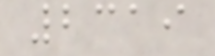2319
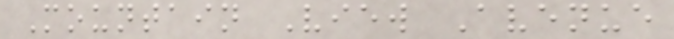Mountain View Avenue
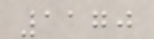1170
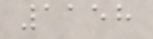1158
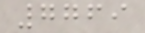7769
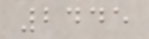2445
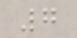7
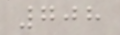708
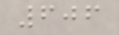606
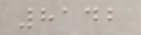8142
